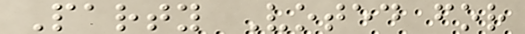Party Voted for
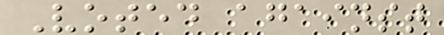Voted against
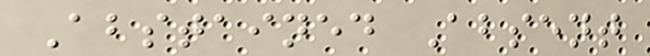Abstained Absent
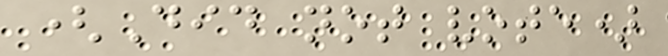(Did not vote)
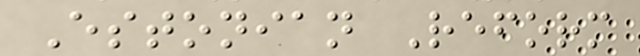Estonian Reform
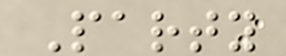Party
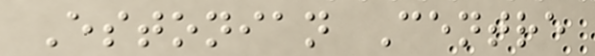Estonian Centre
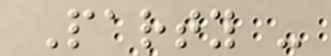Party -
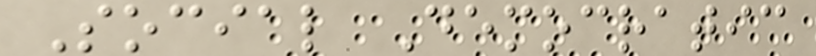Social Democratic
